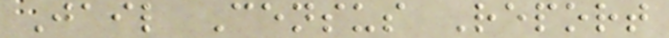Jail Census Report
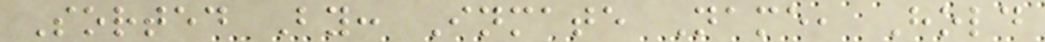Sorted By: Inmate Name, Hold
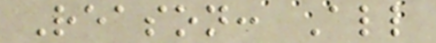Reason: All
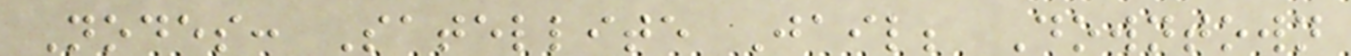Nodes: Satellite Jail; Downtown
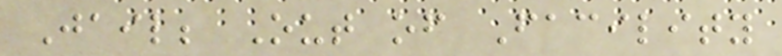Jail; Out of Facility
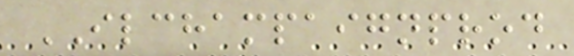ILCHAMPAIGNPROD
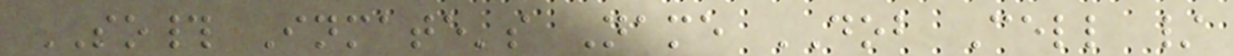SO# Inmate's Name DOB Cell /
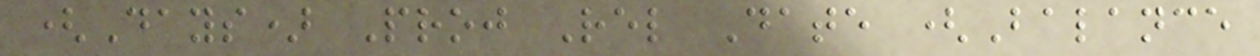(Days) Proj Rel Date (Balance
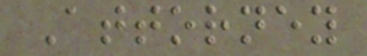Attorney
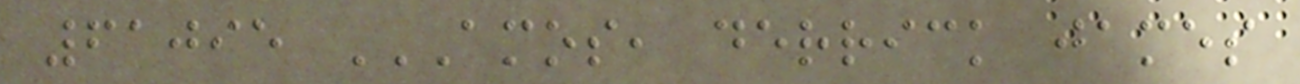61095 AMOS, DERRICK JAMES
